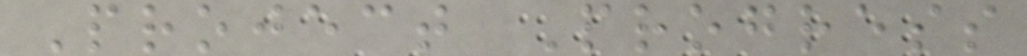Project Progress
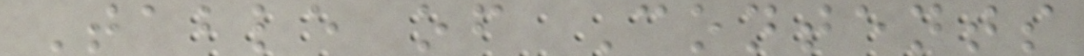Table of Contents
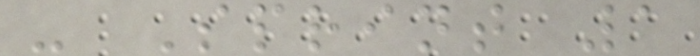- Sprint 1
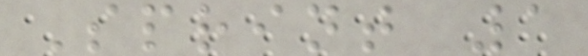Sprint 1
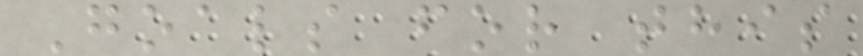Goals for this
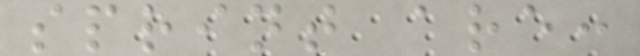sprint are:
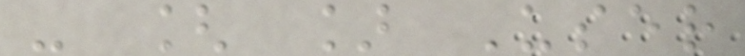- [ ] User
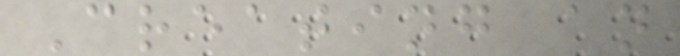Creating an
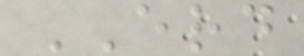ERD
